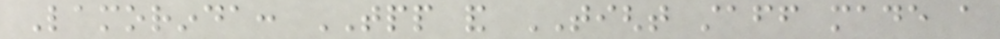Lamorinda: TPP and TIGHT staff made a
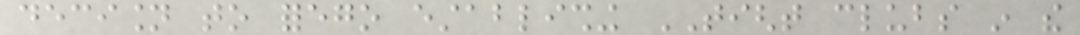decision to forego establishing TIGHT clubs in the
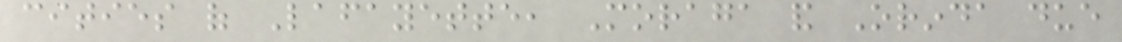cities of Lafayette, Moraga and Orinda due
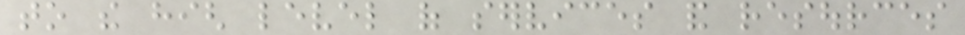to the high level of services and resources
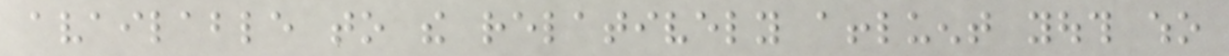available to the relatively affluent youth who
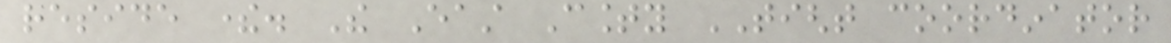reside there. The East County TIGHT coordinator
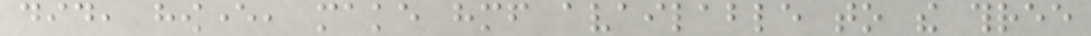did, however, make himself available to the three
